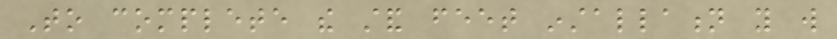To complete the stand feet installation you will
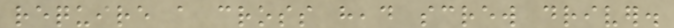require a cross head screw driver.
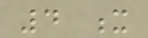4 x
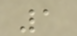1
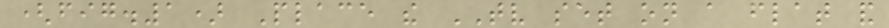(fig.1) Place the TV set on a flat and
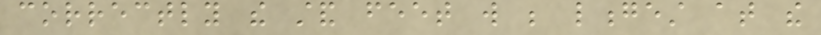correctly the stand feet will be longest at the
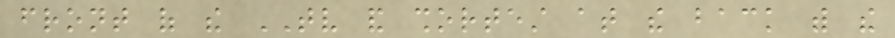front of the TV and shortest at the back with the
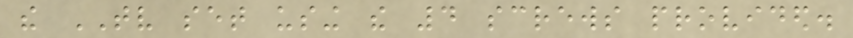the TV set using the 4 screws provided.
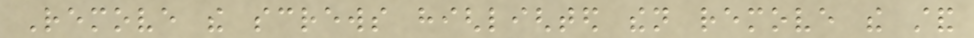Remove the screws highlighted then remove the stand
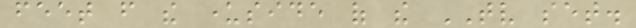feet from the underside of the TV set.
